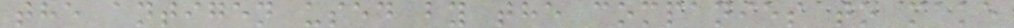the antigen used by the companies to make
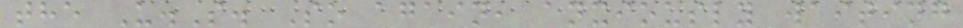the U.S. So again, anxiously waiting
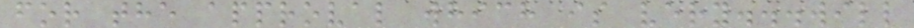for the approval which is very...will
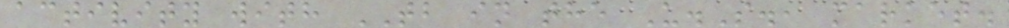activity with TB in the U.S., market.
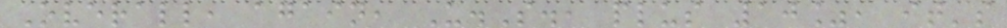Overall, again, U.S., plus 10%, it's
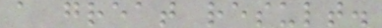a great result.
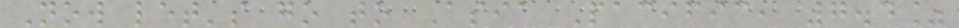Now let's go to Asia Pacific, 7.4%
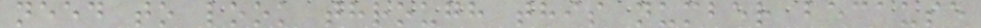need to look through this number because
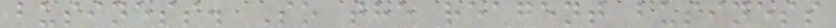business. So the reagent business
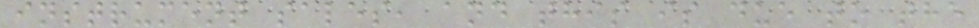instrument sales, and this is due to the
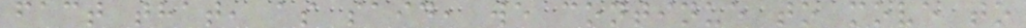fact that, as said, we continue to move to
